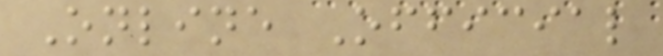Online Official
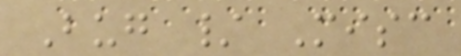Bug / Misc
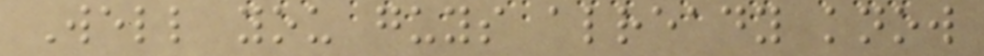Well you guys already know
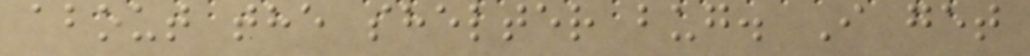about the shelter bug. I get
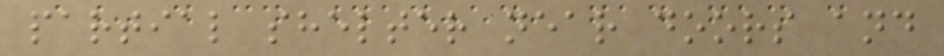partial shelter near doors and
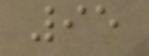95
